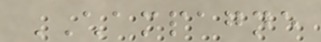CHAMPAGNE
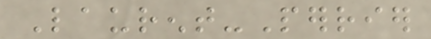Laurent-Perrier
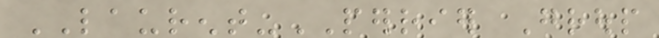LAURENT-PERRIER Group
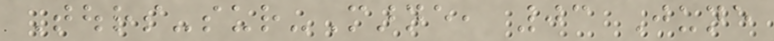Tours-sur-Marne, 03 June
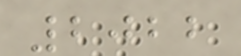2022
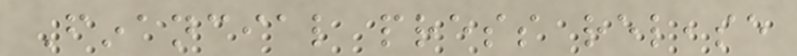Financial press release
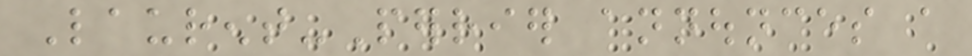Laurent-Perrier announces a
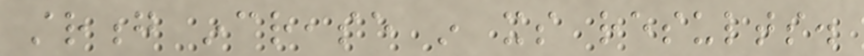strong increase in its results.
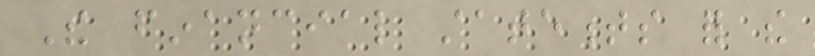The financial statements for the
